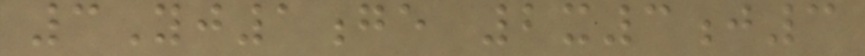3Yj1ge 2x3j3
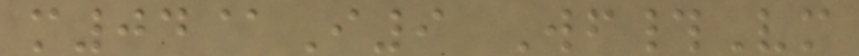m04@I9 Wf#Vm
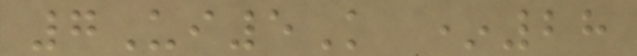7Ui5K *28
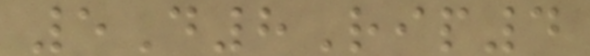5D8Rip4
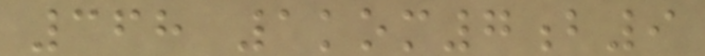368 1kom7b9
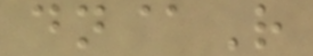dn@R
